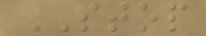STOP
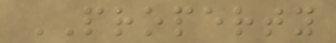PROPERTY
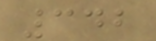342
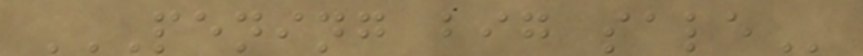PENING BIG SALE
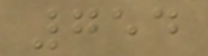754
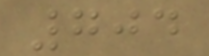704
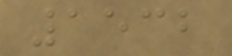1532
